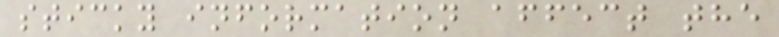sticky information affect the
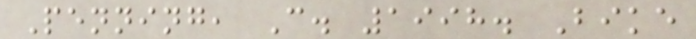Penning, C. 1998. Bike
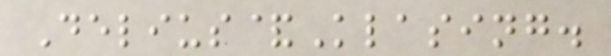Delius&Klasing.
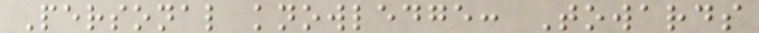Personal knowledge: Towards
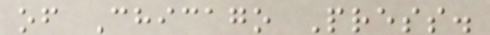of Chicago Press.
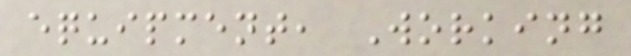equipment, Working
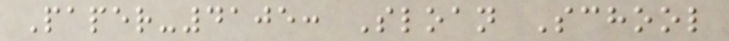Paper-4105: Sloan School
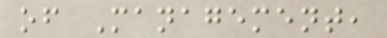of Management,
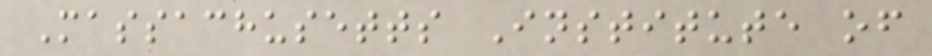Massachusetts Institute of
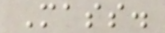Mass.
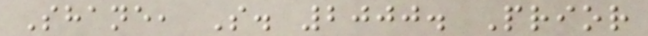Shane, S. 2000. Prior
